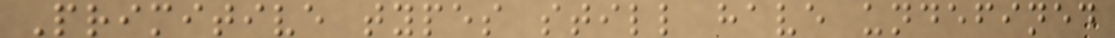Primitive types still have undefined
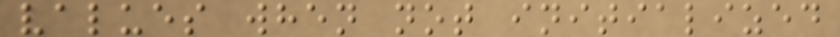values when not initialized
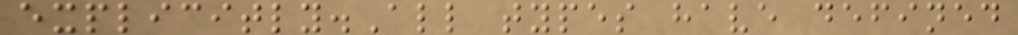explicitly.All types have defined
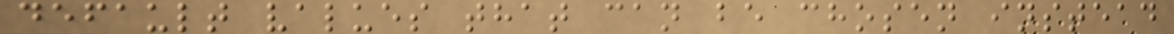default values that can be chosen instead
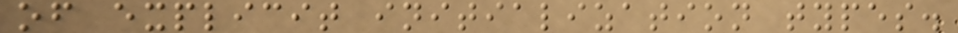of explicit initialization types.
